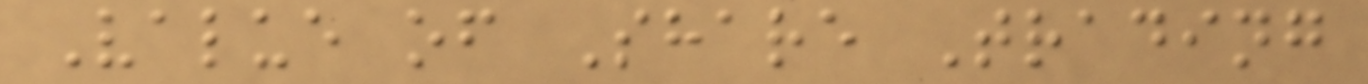Value of Share Trading
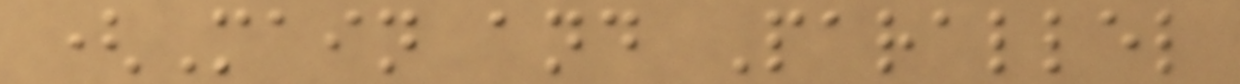(Main and Parallel
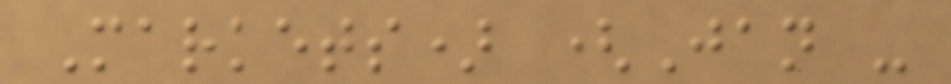Markets) (Jan -
